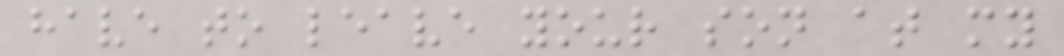have to leave your son at my
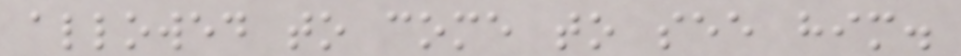allowed to come to see him.
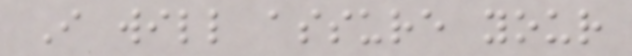I will assure your
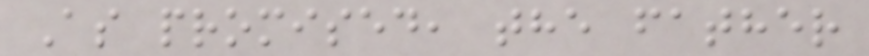As promised, the father
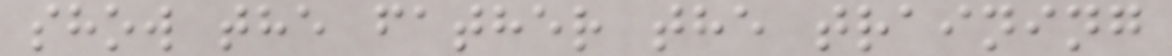show the father the training
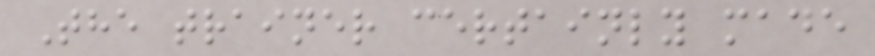The trainer certainly made
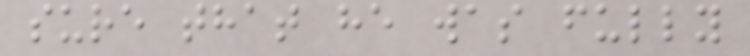sure that he was fully
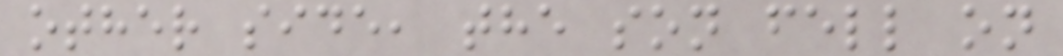other side, the son fell on
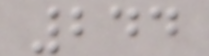244
